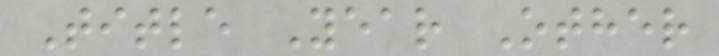Title Year Other
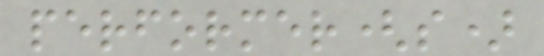performer(s)
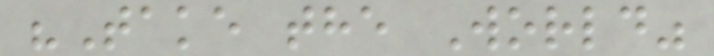"Take the World"
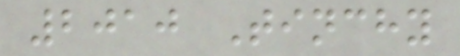2010 Tinchy
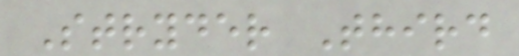Stryder Third
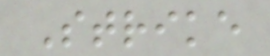Strike
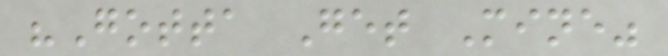"Gotta Get Mine"
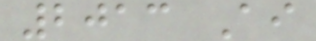2013 Ai
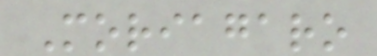Moriagaro
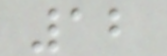12
